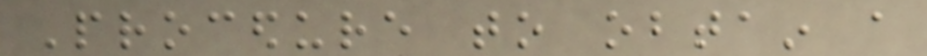Procedure to obtain a
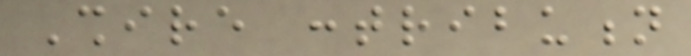Shire contribution
